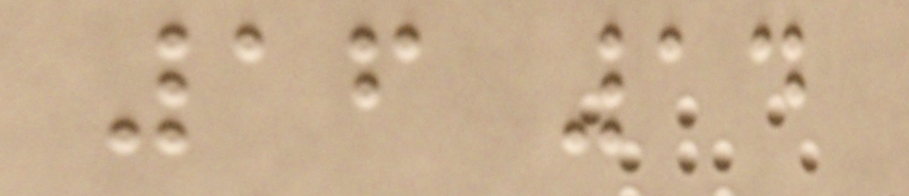16 14
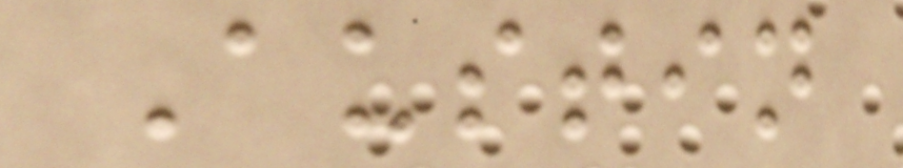Austin
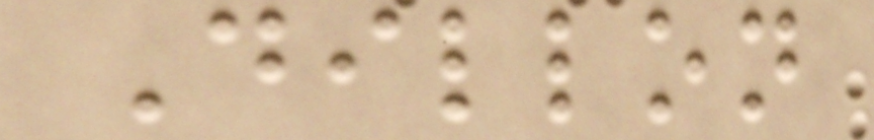Dillon
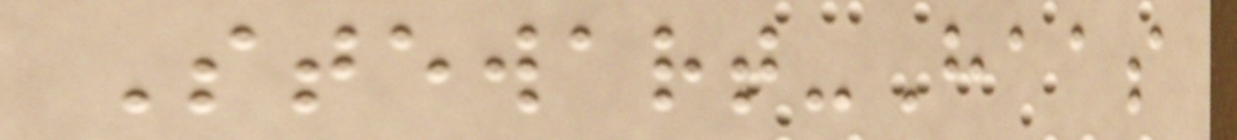Stewart-Haas
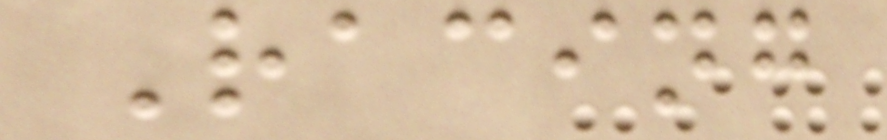Racing
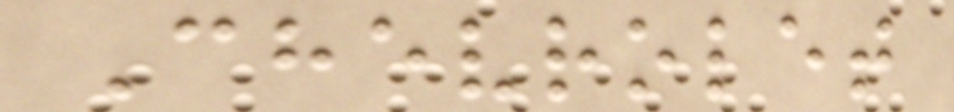Chevrolet
